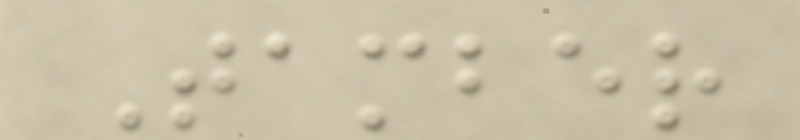Tamber
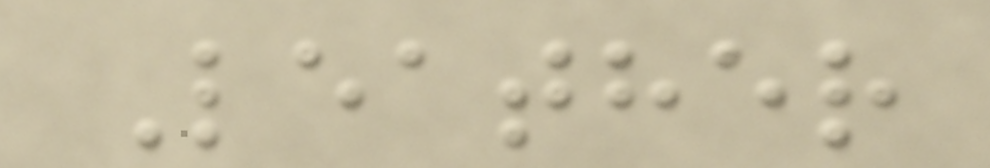Leather
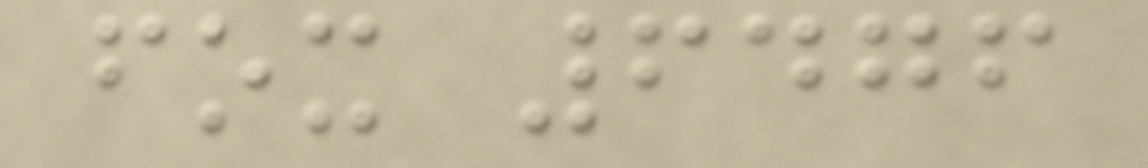fox 6476
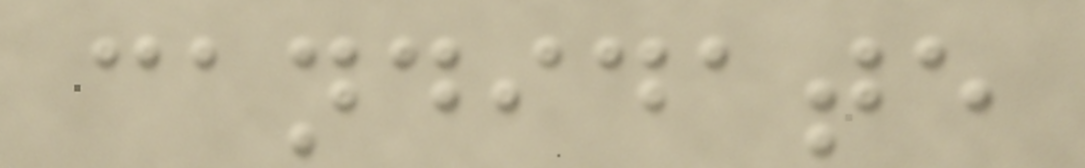candidate
